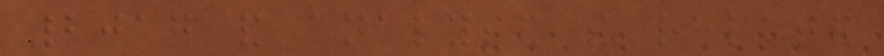2017 and analysed the related
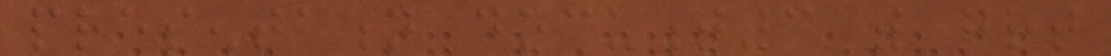presentation document3 with great
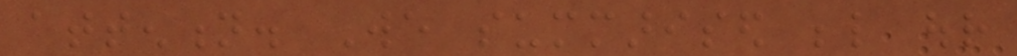attention. We summarised below our
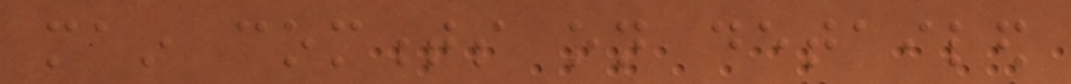main comments on detailed
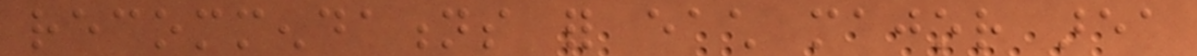recommendations for each major area
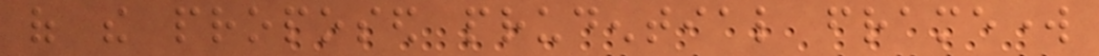of the proposed prudential framework
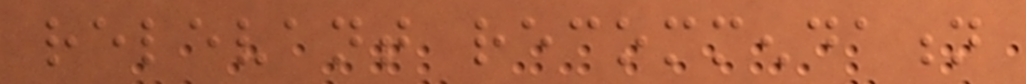relevant recommendation
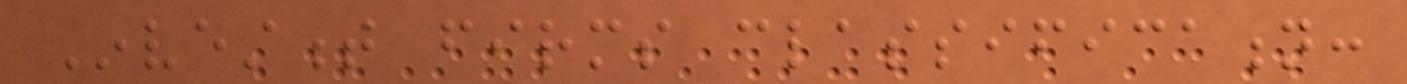Investment firms classification:
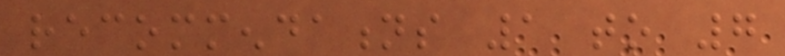recommendations 1 to 7
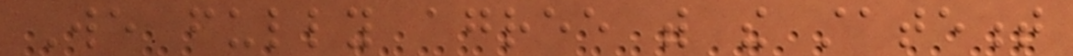We fully agree with the statement
